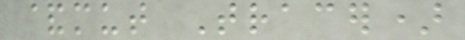&mut Tracer)
